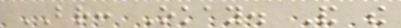BR: Okay. And the
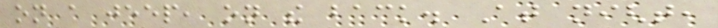on a jeep, on the back. At night,
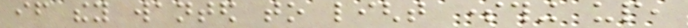if they wanted to light something up,
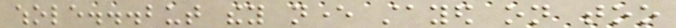whole...but they never stayed on too
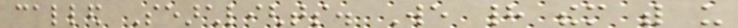called Searchlights. We had them with us
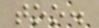too.
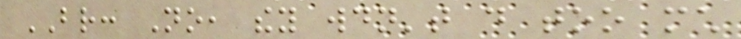BR: No, they wouldn't do too much
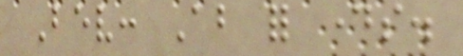Bev: About for days.
